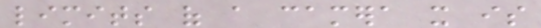limits of a camera it is
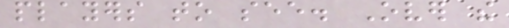players to see. Over the
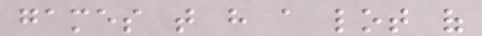games that have a lot of
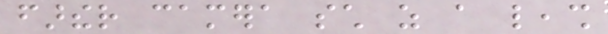farther camera such as a leash
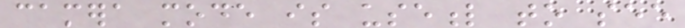camera mode is useful to see
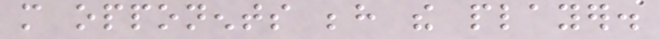more opponents behind the player.
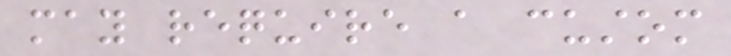may require a custom
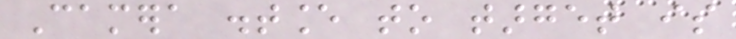Camera distance to target is
